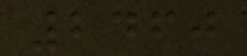2460
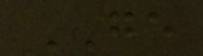GE
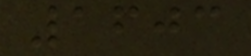1603
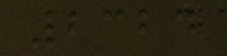2324
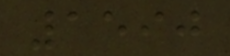1590
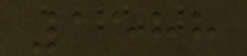1588
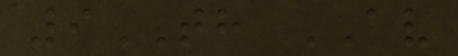9TH AV
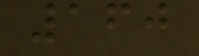160
